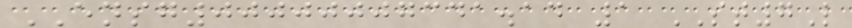ENSG00000007341.14 1 ST7L
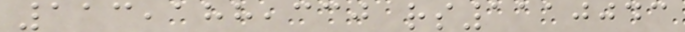113,188,330 rs1110043
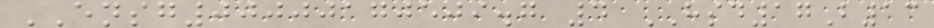ENSG00000170509.7 4 HSD17B13
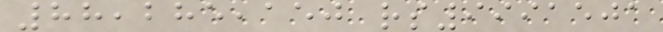88,285,150 rs9991501
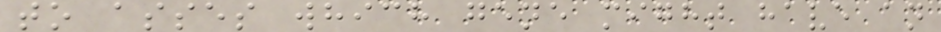to asses which gene might have an
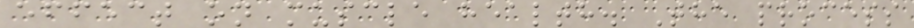effect on muscle health. The process
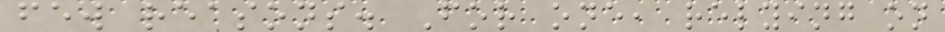few reasons. For one, relying on
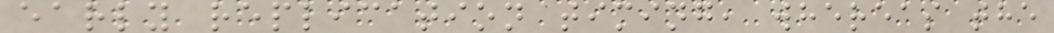early replication timing, whereas the
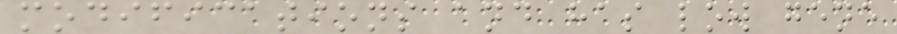modifications and has low gene
